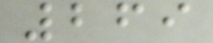269
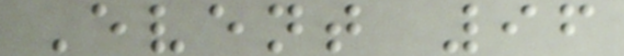Event 96
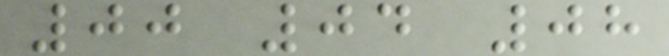00 04 08
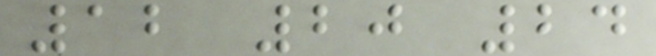12 20 24
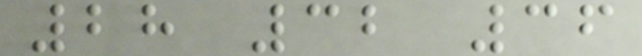28 32 36
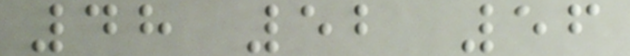48 52 56
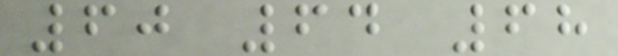60 64 68
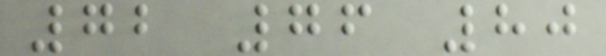72 76 80
